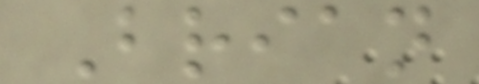Brian
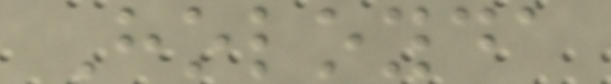Holoyda
